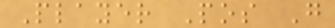Player Pos G
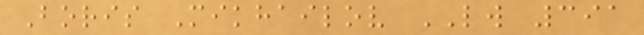Boris Mikhailov LW 391
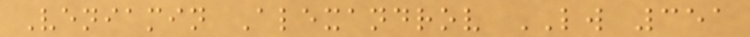Veniamin Alexandrov LW 351
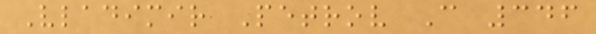Vladimir Petrov C 346
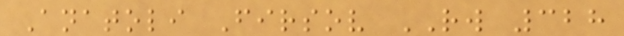Anatoli Firsov RW 328
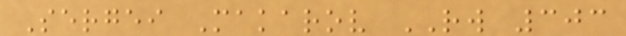Sergei Makarov RW 303
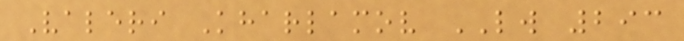Valeri Kharlamov LW 293
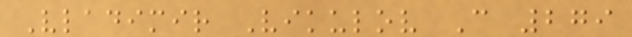Vladimir Vikulov C 279
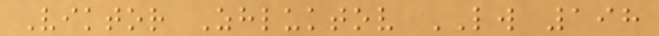Viktor Zhluktov LW 198
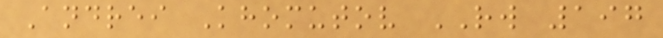Andrei Khomutov RW 197
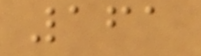161
